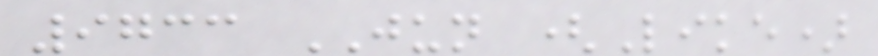9733 JUN (Like)
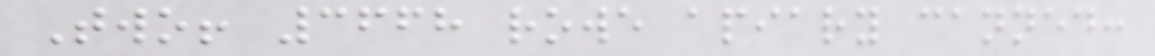Two! 3668 rowe apiary canned:
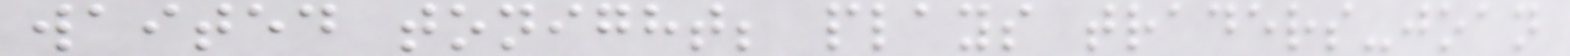waited tonight; plays traders-joan
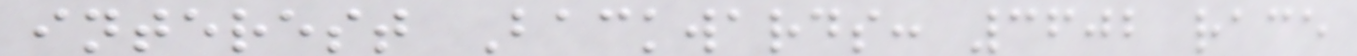interest Backwards: 3602 race
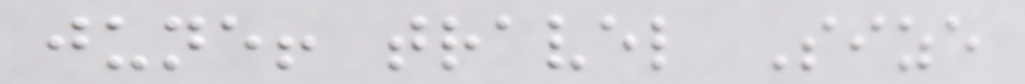june! travel Size
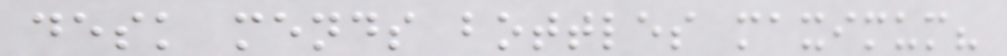desk mends bottles maximum?
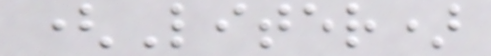(Liter)
